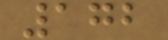172
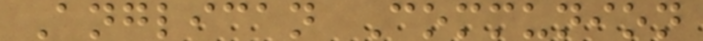Anglican Communion
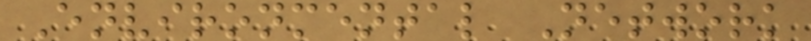Environmental Network
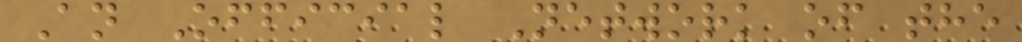An Official Network of the
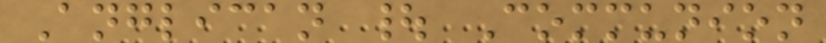Anglican | Communion
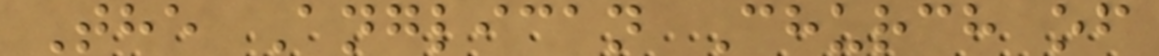The Anglican Church of
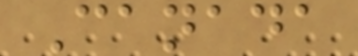Canada
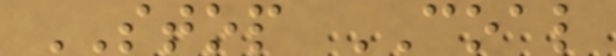STOP COAL
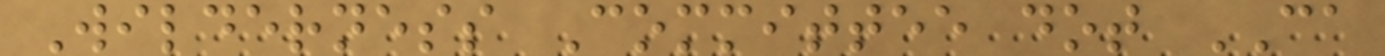Wilderness Committee dot CA
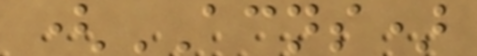(ACNS)
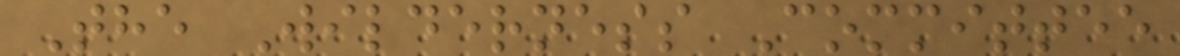The Wilderness Committee
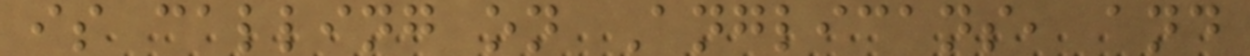is calling on Anglicans, and
